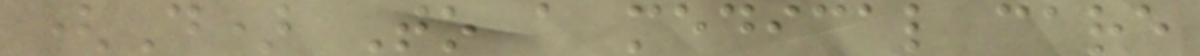(D) To a medical care
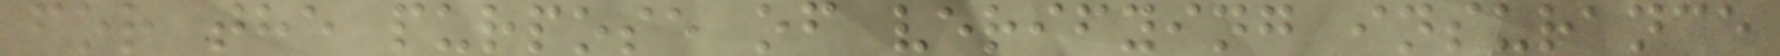for the purpose of verifying insurance
